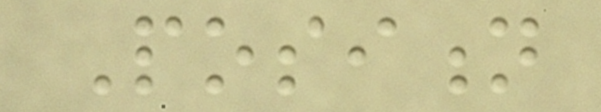Position
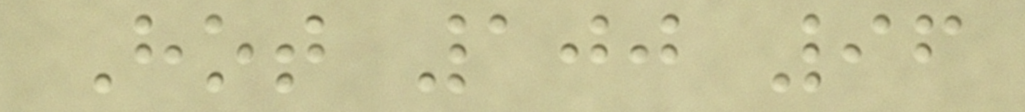Hot 100 96
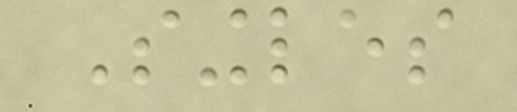Singles
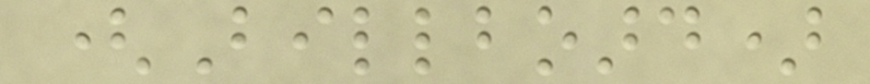(Billboard)
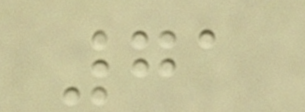71
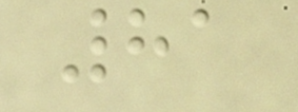81
